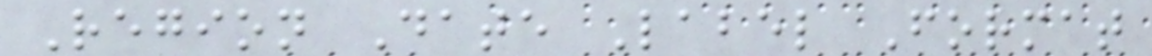Region Date Label Format
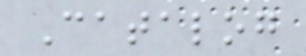Catalog
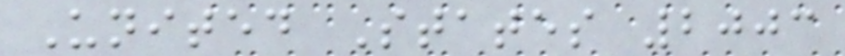United States 2003
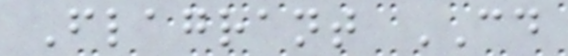Flagrant CD
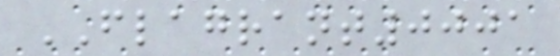FLAGRANT0001
